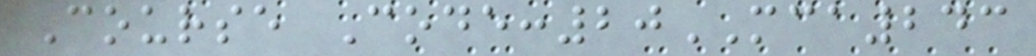Course Code:20MCA243
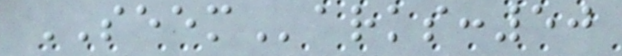SEEMarks:50
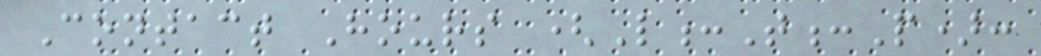Contact Hours (L:T:P):
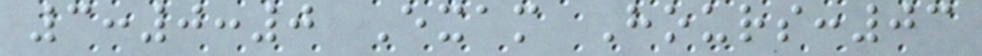3:0:0 Exam Hours:03
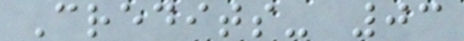Credits- 03
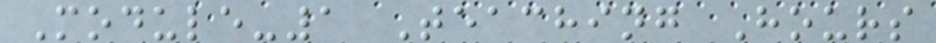Module-1 Teaching Hours
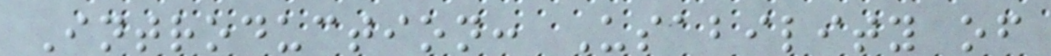Introduction: Usability of
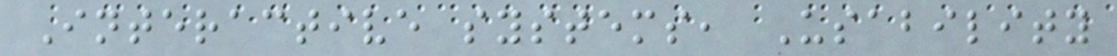Interactive systems, Usability
